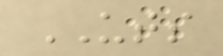UTS
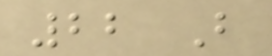22 B
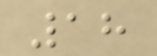18
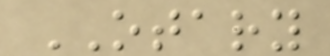OTARY
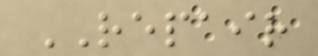REPAIR
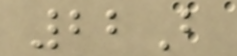22B
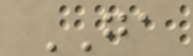GA
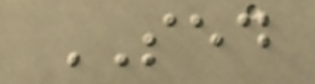SED
